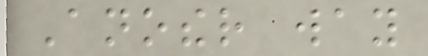Another way
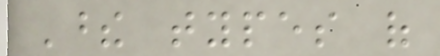These types of
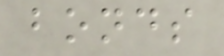bonds
